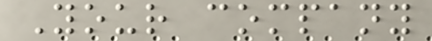Your company
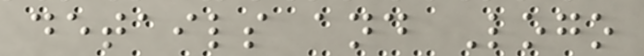details and Logo
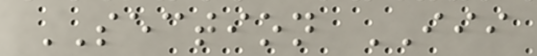SECTION III
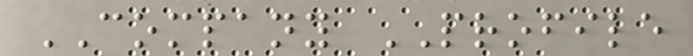COMPANY PROFILE
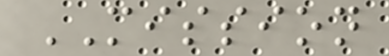MISSION
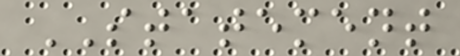STATEMENT
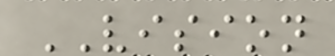VISION
